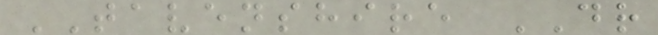TAVENSHIRE DR
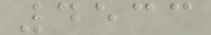4533
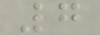7
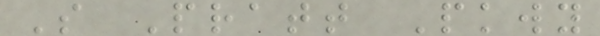S Pratt Pkwy
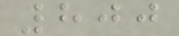800
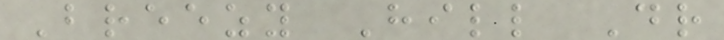Breezy Hill Dr
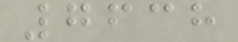7638
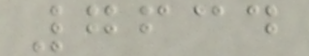7634
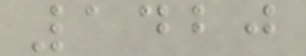1420
